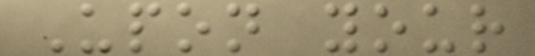Upon your
